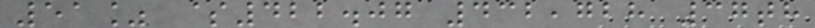51% $422.07 432,728 37th
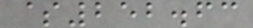$252.63
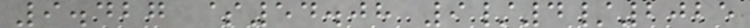9.427 $54.08 9/4/2025
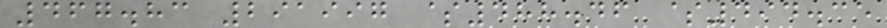467.83 291997 $488.46 $494.35
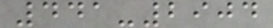441-2904
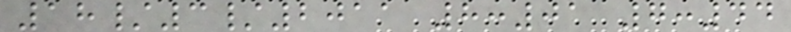18/3/2011 8:01 7:44
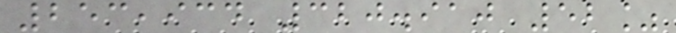253,934 320.910 52%
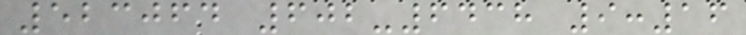523064 602-6438 9:16
